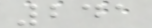241
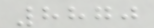8870
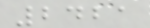2421
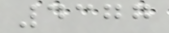4377
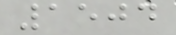1504
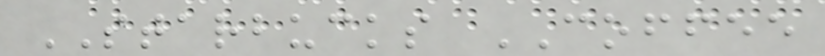STARBUCKS COFFEE
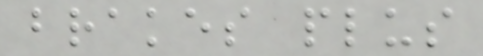brakes plus
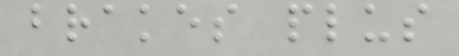brakes plus
